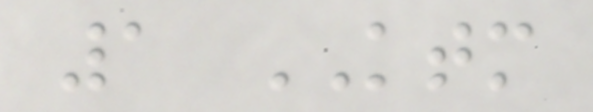1 KTM
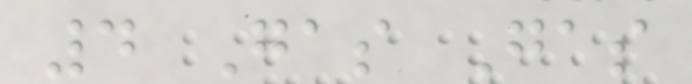4 Gas Gas
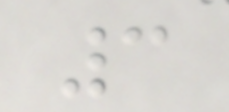3
